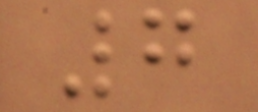7
